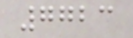7723
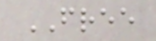FREE
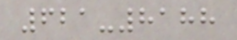621-8188
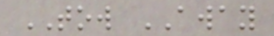TOW AWAY
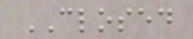CLOSED
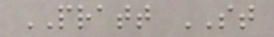PRATT ST
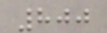800
